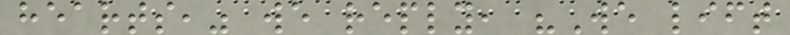hearts," we reply, "We lift
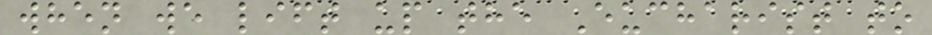when we lift up the Eucharist to
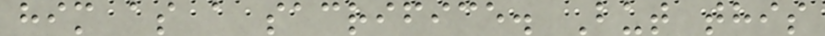him as a sacrifice. But this
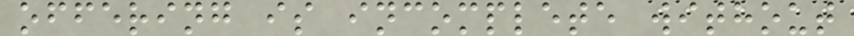offering is incomplete without
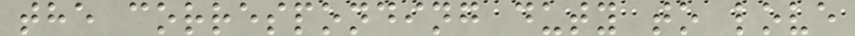the corresponding duty to love
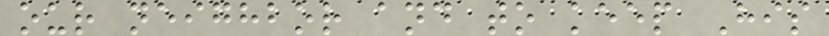our neighbor and to keep His
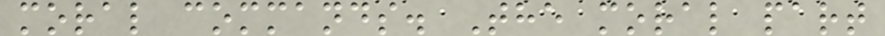moral commands. The moral part
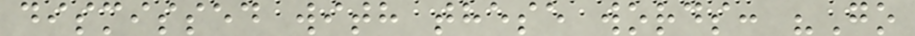dismissed with these words: "Go
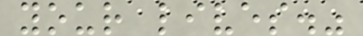your lives."
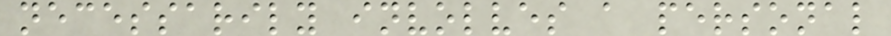necessarily involves a personal
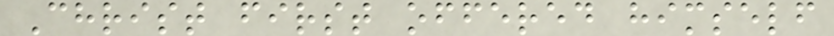Christ first offered himself
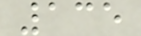135
